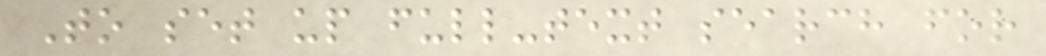To set up full-text search for
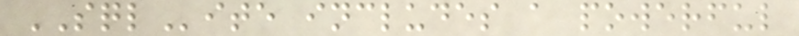SQLite includes a powerful
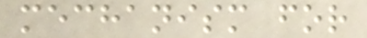mechanism for
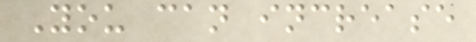You can increase
